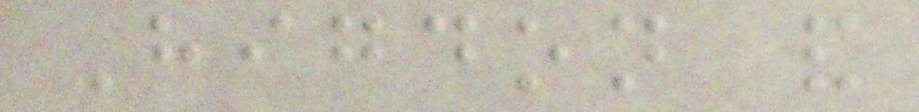Higdon and
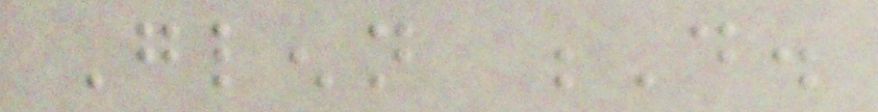Glenn D.
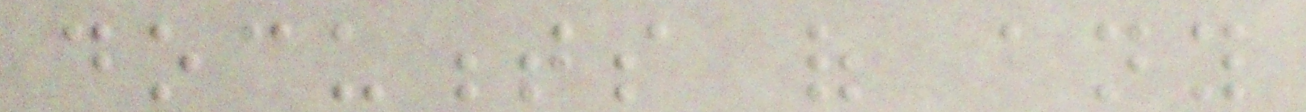documents of any
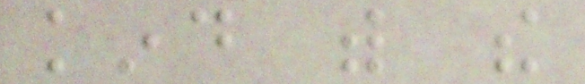kind with the
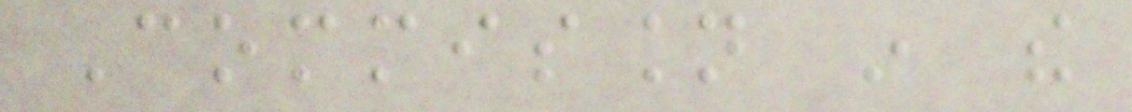Commission in the
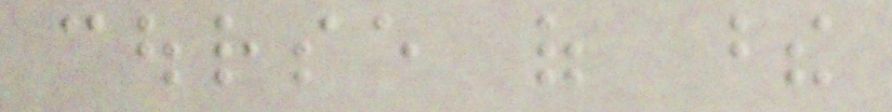course of these
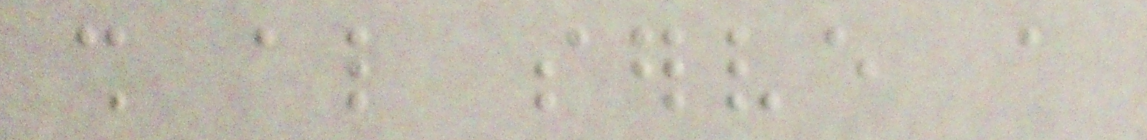shall also serve a
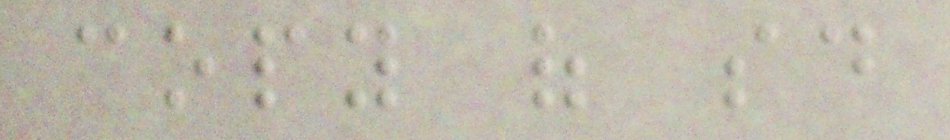copy of said
